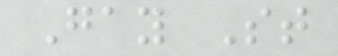Gay St
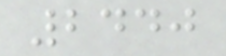2440
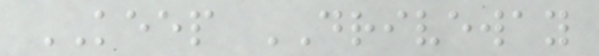KEEP DRIVEWAY
